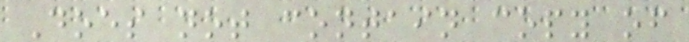Does not contain copy of
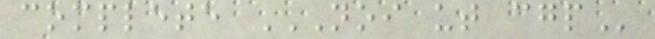complete NOI UT CGP
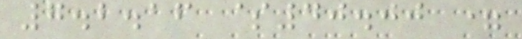7.2.16 $40.00 =
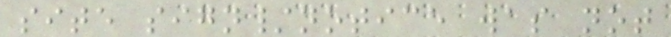site sign/notice was not
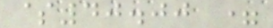$40.00 =
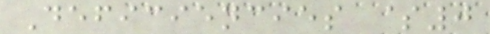Deficiencies $0
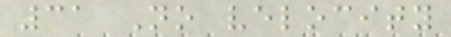31 No velocity
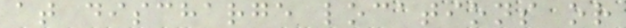at discharge locations or
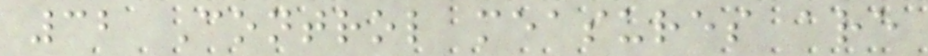32 Control measures are
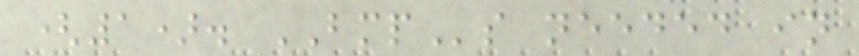(1). BMPs needed in
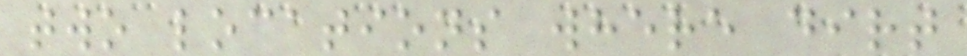two locations where dirt
